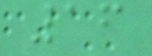16
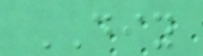DIY
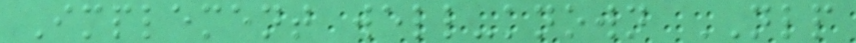Implement well-known NLP
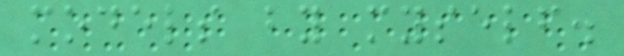models by myself.
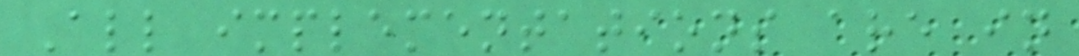All implementations are in
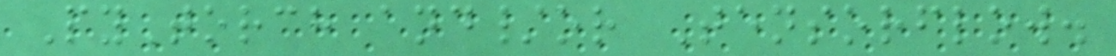PyTorch and/or Tensorflow.
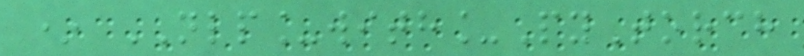* NLP_with_PyTorch
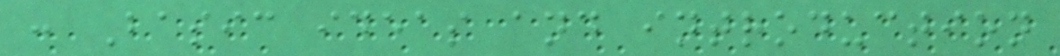: Basic ideas and introduction
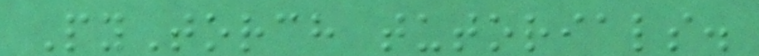PyTorch tutorials.
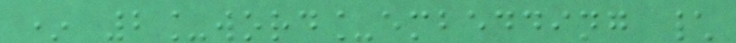* 2_word_embedding \
